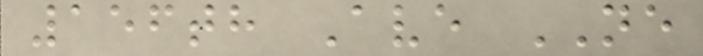156th Ave NE
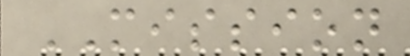MISSION
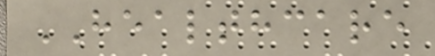HEALTHCARE
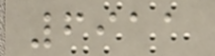6911
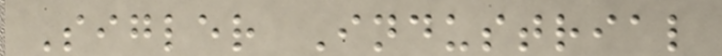Sigler Industrial
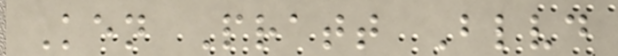Ken Pratt Blvd
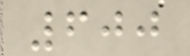600
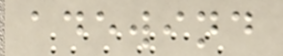adewind
